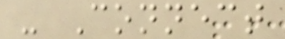- Connect
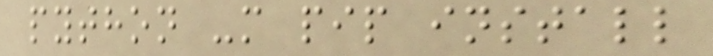python -m pip install
